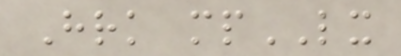Hrk mpLX
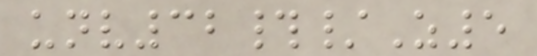unv32#/Z5
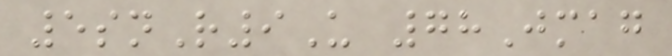5snR9U 78Jmag
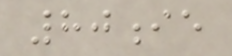80ie
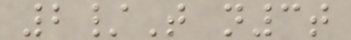2/T n3t
